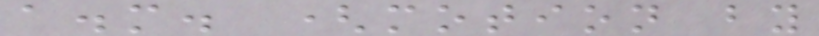a.m. (motion by
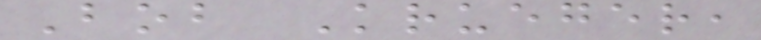Bob Krueger,
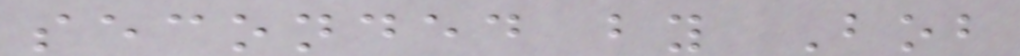seconded by Bob
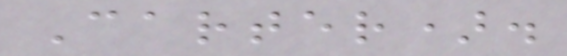Carter).
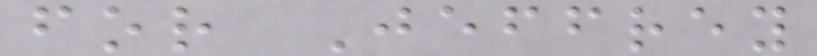for Jeffrey
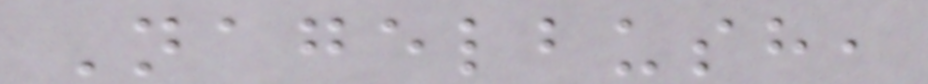Nagelbush,
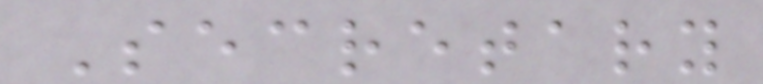Secretary
